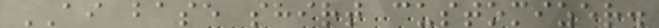AI base shirt customizer.
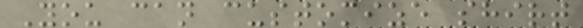You can customize shirt
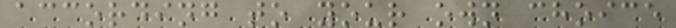according to your own choice
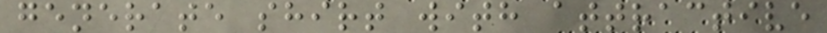generate shirt with attractive
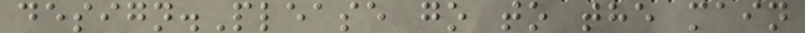design.Please go to the main
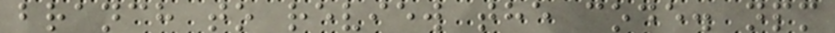branch to review the code. npm
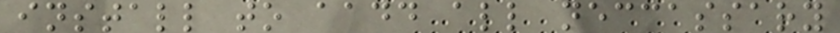install to aadd all neccassary
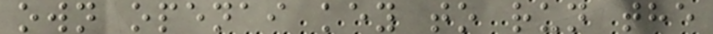own openai key to run the
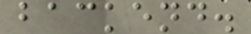backend.
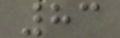83
